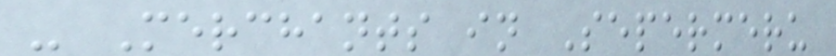- Merchants in Sepermeru
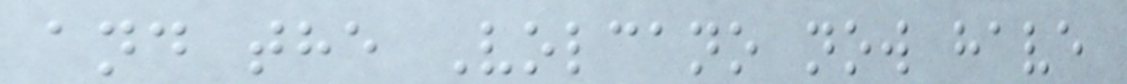and the Volcano now have
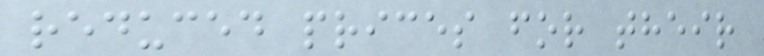reduced prices for their
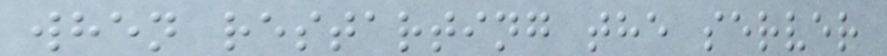when restarting the server
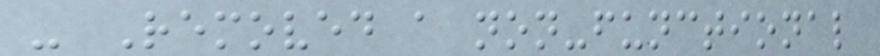- Removed a non-functional
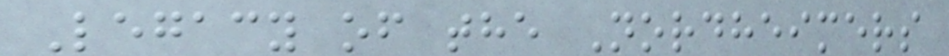Legacy of the Nordheimers
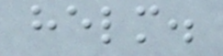helm.
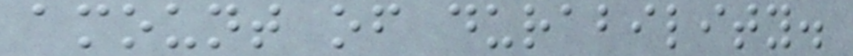amount of durability.
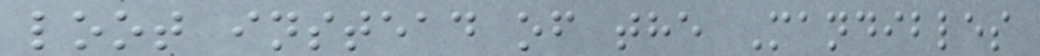loot instead of the Mandibles
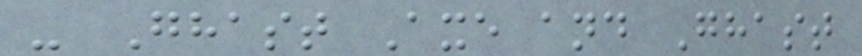- Ghast Axe and Ghast
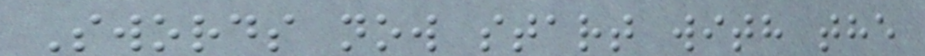Swords now start with the
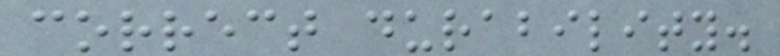correct durability.
